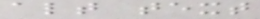alt text
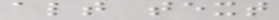alt text
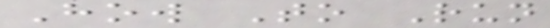How To Run
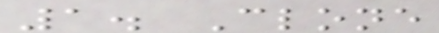1. Clone
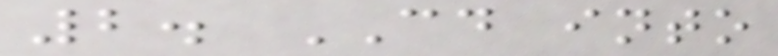2. CD into
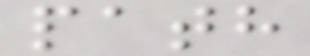path
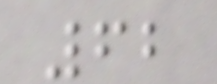62
